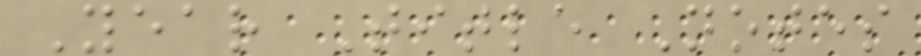Year Title Notes
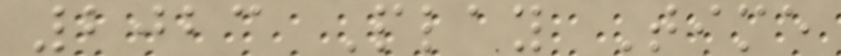2023 Play Time
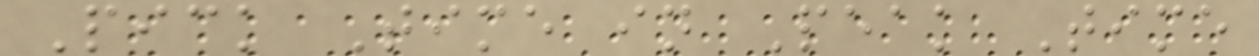Pick Time in Peak Time
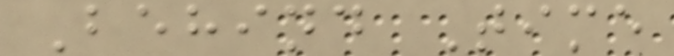Behind Time
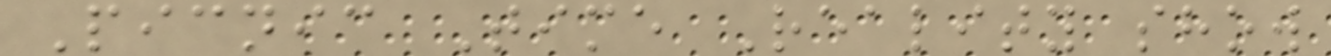Picnic Time Reality show
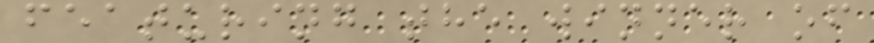featuring the winner of
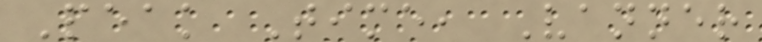Peak Time, Vanner
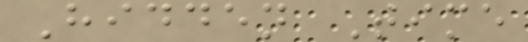Hidden Time
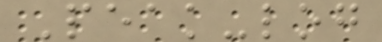Peak-log
